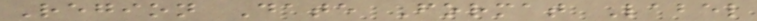Region Date Format Label
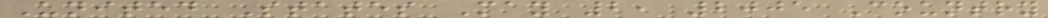United States May 2, 2005 Country
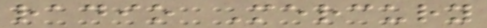radio Mercury
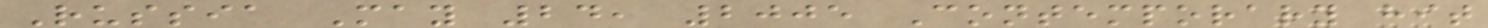Russia May 24, 2005 Contemporary hit
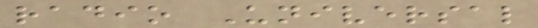radio Universal
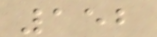152
